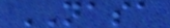NASA
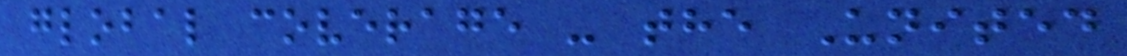global coverage - the United
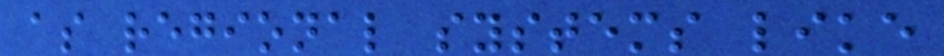as regional systems like
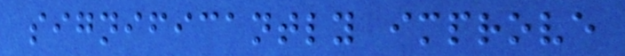significantly improve
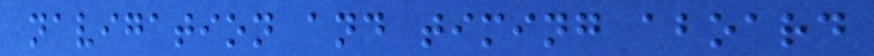navigation and timing aboard
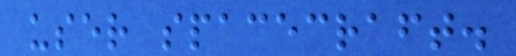user spacecraft.
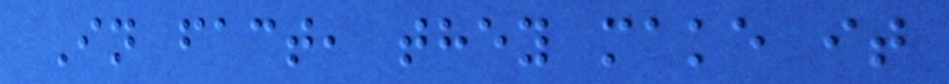In fact, they make it
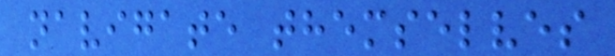navigate themselves
